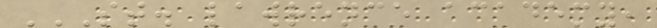ST. LAWRENCE ACADEMY,
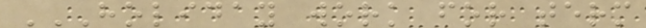HOLIDAY WORK FOR TERM
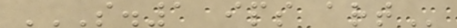S.1 IPS ART
